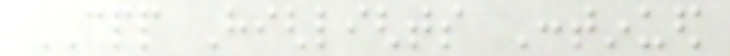CPP Highlights Continued
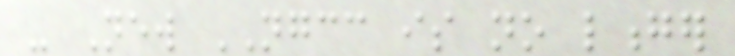- New NGCC is no longer
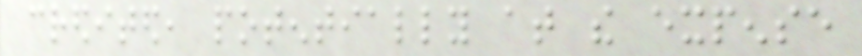credited, potentially at the expense
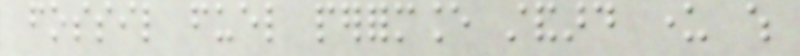fossil fuel performance standard under which
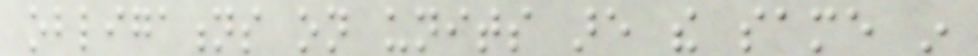obligations on units are the same in
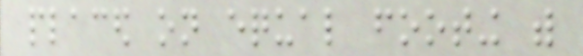placed on equal footing with
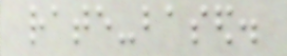rate-based.
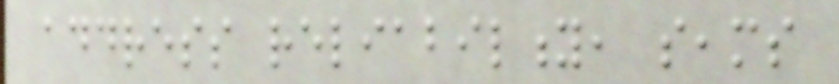address reliability, seams
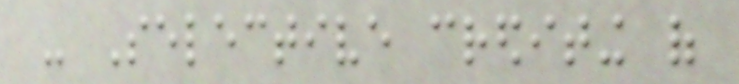- Selective crediting of
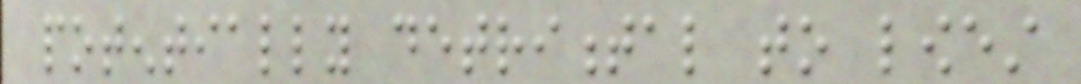potentially detrimental to lowest
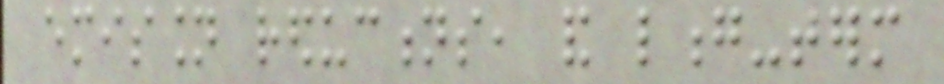emission reductions, and long-term
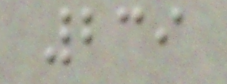239
